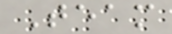Team
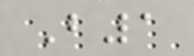B1
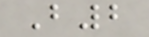B2
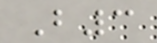B3
